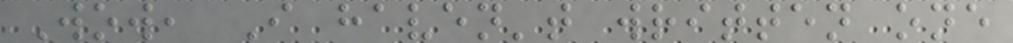Wow, I haven't written one
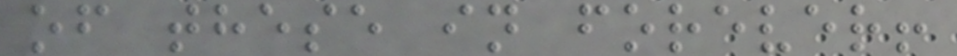of these in forever!
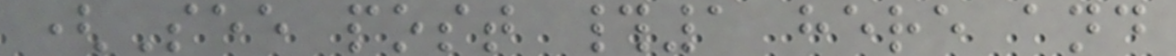(See post #1 here and
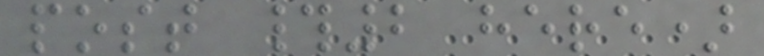post #2 here)
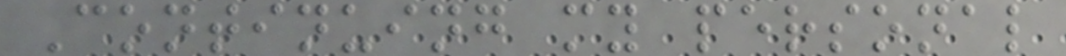Continuing my personal
